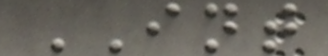INT
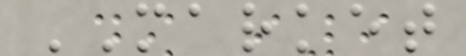MARKET
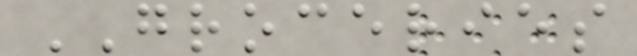GROCERIES
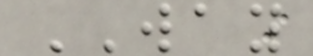WAY
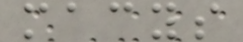macys
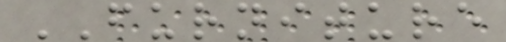FURNITURE
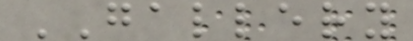GALLERY
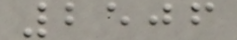2506
